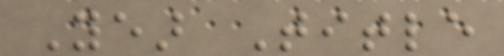Year Title
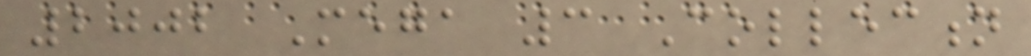2002 Mega 3 Collection
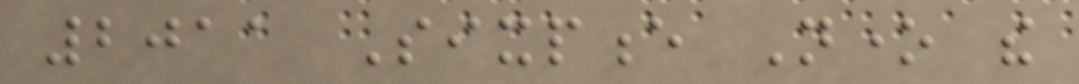2011 Sixpence None the
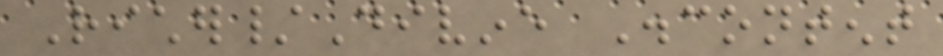Richer/Divine Discontent
